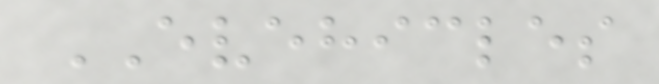EVEHICLES
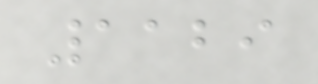1129
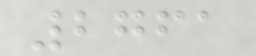2761
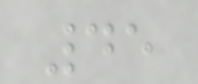45
